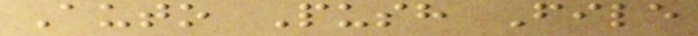Auto Push File
